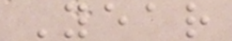Year
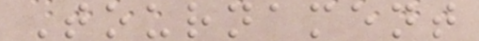Tournament
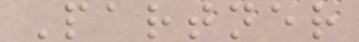Partner
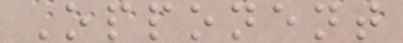Opponent
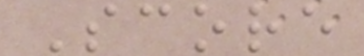Score
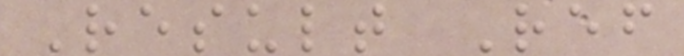Result Ref
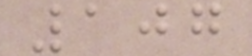107
